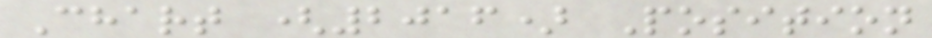Chart (2016) Position
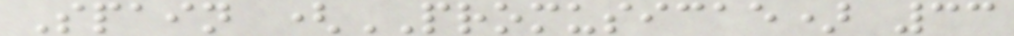Spain (PROMUSICAE) 33
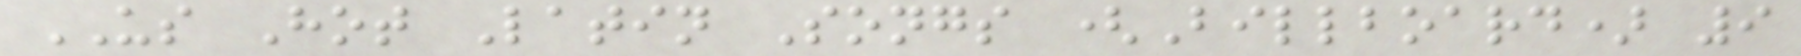US Hot Latin Songs (Billboard) 9
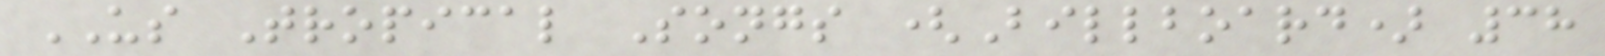US Tropical Songs (Billboard) 38
